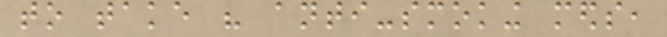to take his anti-smoking meds,
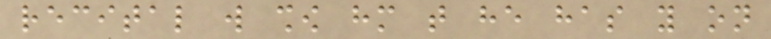recital will show him that he has you on
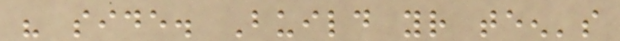his side. Build your teen's
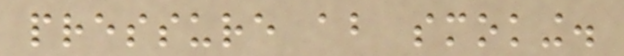pressure about smoking.
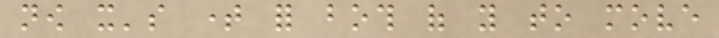now it's time for both of you to move
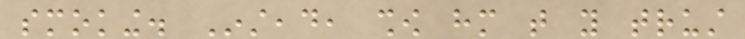smoking. Instead, show him that you trust
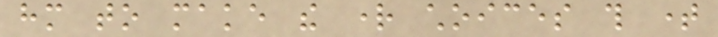him to make the right choices this time
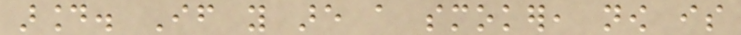around. If you are a smoker, now is
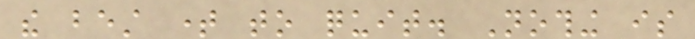the best time to quit. Nothing is
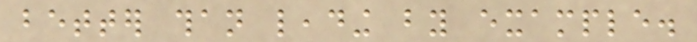better than leading by example.
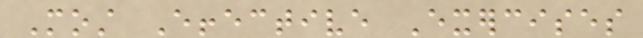Most Effective Exercises
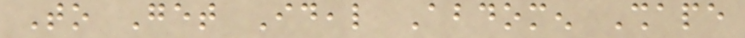To Get Ideal Abdomen Shape
